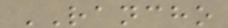RANCHO
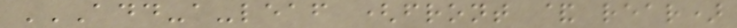ADD-A-LEAF (FRONT & REAR)
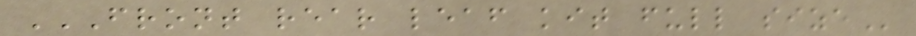FRONT REAR LEAF KIT FULL SIZE
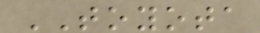TOYOTA
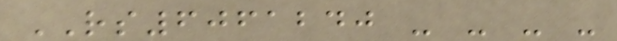RS6061240 - - - -
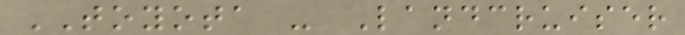TOYOTA - Landcruiser
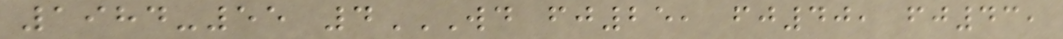1984-55 4WD FJ25, FJ40, FJ43,
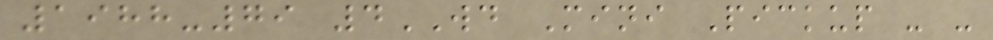1988-79 4WD Mini Pickup - -
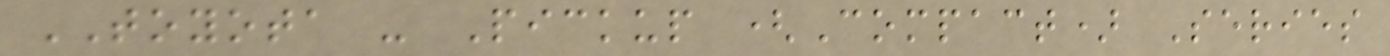TOYOTA - Pickup (Compact) Series
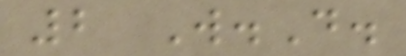2 W.D.
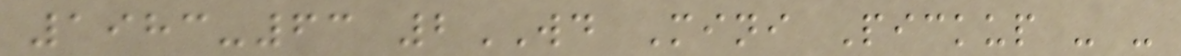1983-63 2WD Mini Pickup - -
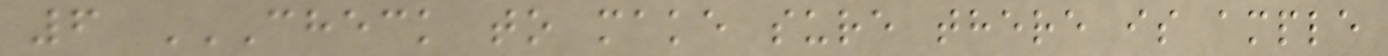6 CHECK TO MAKE SURE THERE IS AMPLE
